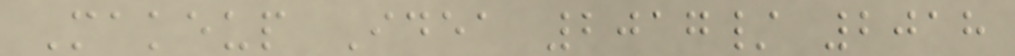Makeup Idea 2017/ 2018
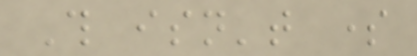This isn't some
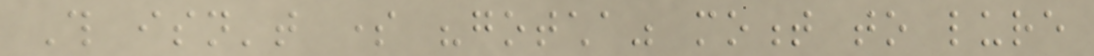This isn't some "gotcha" moment to lure
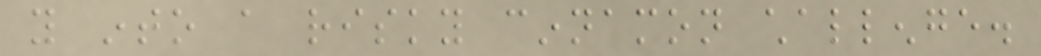you into a risky cinnamon challenge.
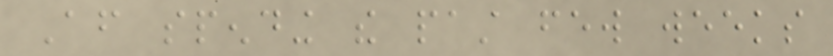After spending the past few weeks
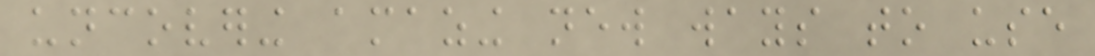uncovering amazing new ways to use
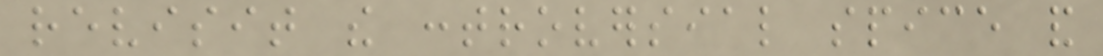revisit the controversial spice and
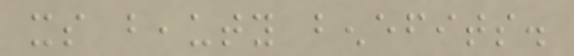its beauty benefits.
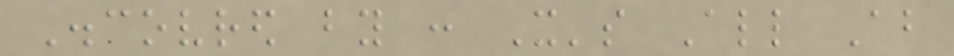Discovred by : It's All About
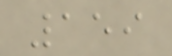159
